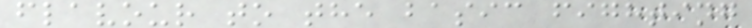flavour to the basic fighting
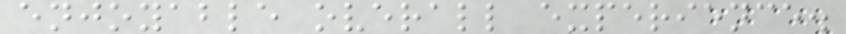enjoyable overall experience.
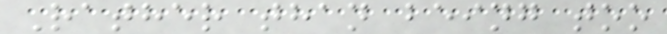Rather than being too
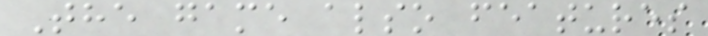The game also features
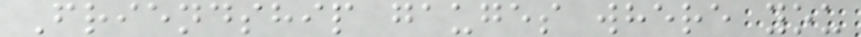Friendship gauges where you
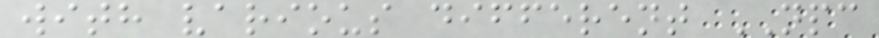with various different NPC
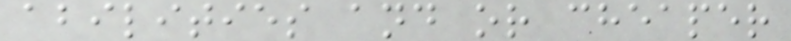abilities and or cheaper
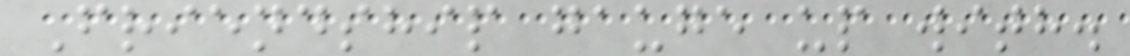Friendship gauge up with.
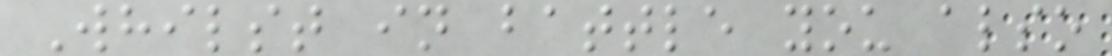Whilst in battle you also
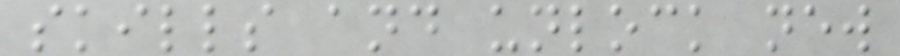skills and unlock new
